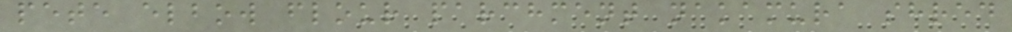pete elbow flour parchment nakamura shred
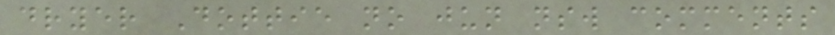dryer Dottie no jun nsw comments
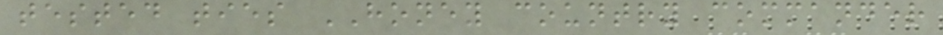tested ties HONEY country commander
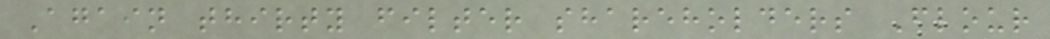Again thirty filter shareholders Flour
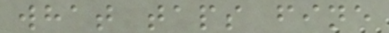what taps fine
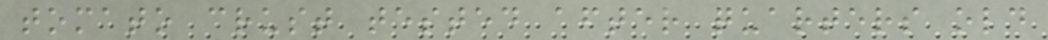tomato crust tested after quarters old
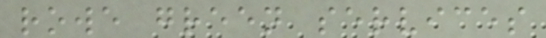rowe green services
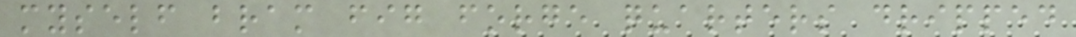myself bram fig forge quarters dripped
